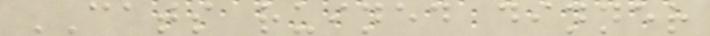CATS ruined dinner
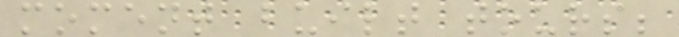moment built tours;
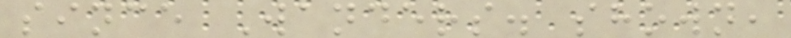since Wanders. shown,
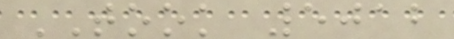TOOK 5012
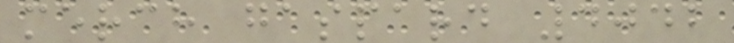merch gaspard 4042
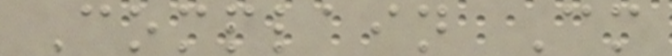Complain Cm
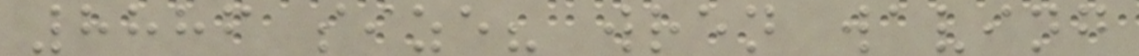8886 size? wren waving
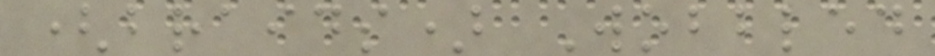(braids) Wobbled
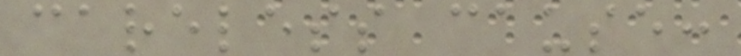careless cause:
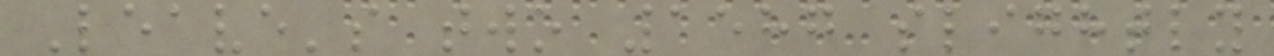Leave's two 1587 slightly
